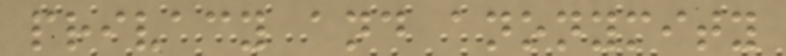privacy and anonymity
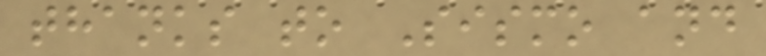thanks to Sismo and
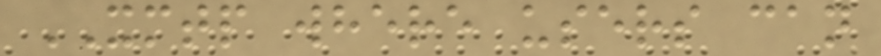XMTP where users can
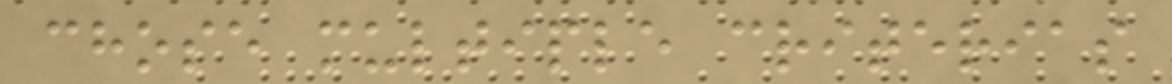chose multiple criterias
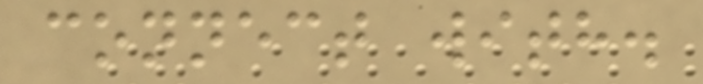connect with.
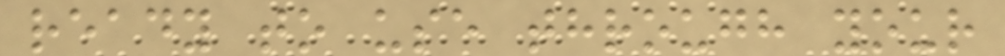ready to use through your
